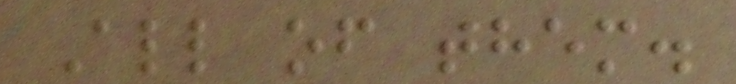All of them.
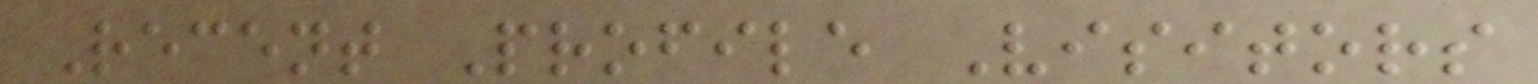Recent Profile Visitors
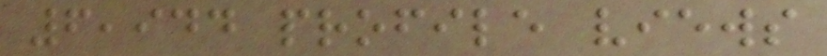6,944 profile views
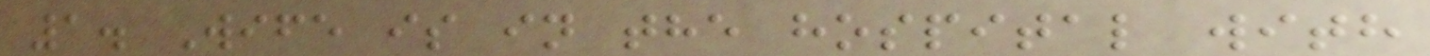1. Wife is in the hospital with
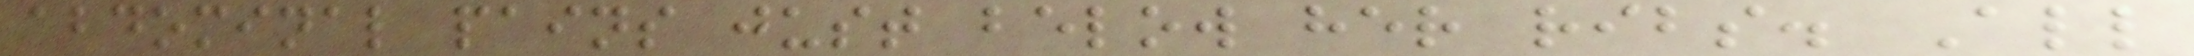abdominal pains just below her ribs. All
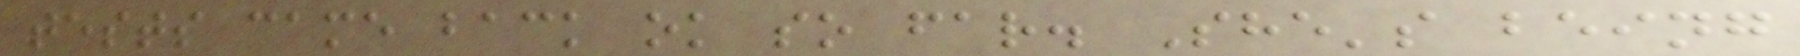tests came back ok so far. She's being
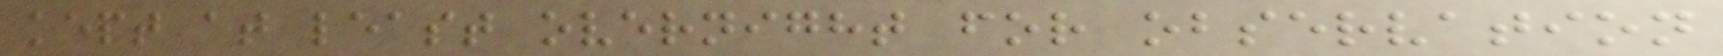kept at least overnight for observation
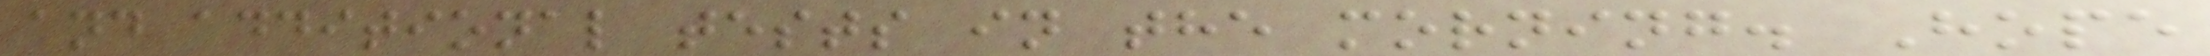and additional tests in the morning. Hope
